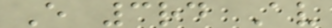E 3rd Av
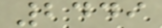2449
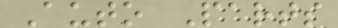Auto Parts
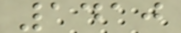1410
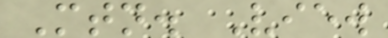Mtn. View
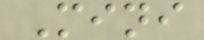Mini
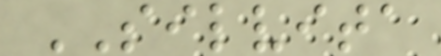SILVITA
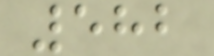582
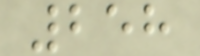258
